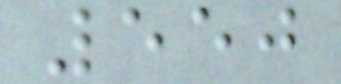550
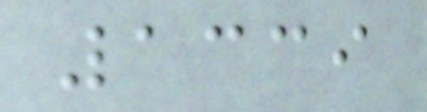1339
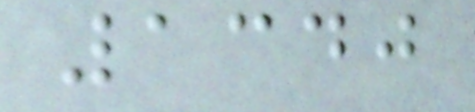1340
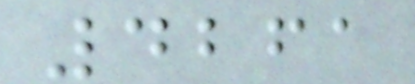4261
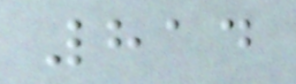814
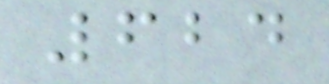624
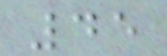45
